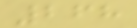268
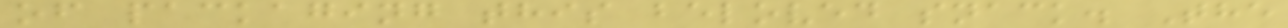of packaging this beloved snack. The
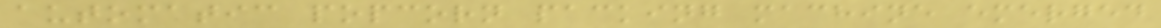automatic popcorn packing machine emerged
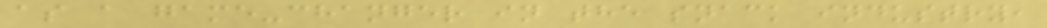as a game-changer in the snack industry,
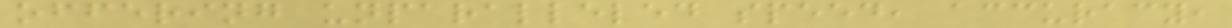offering unparalleled speed, accuracy,
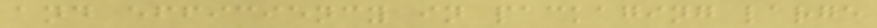and efficiency in packaging large
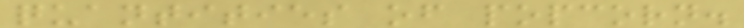quantities of popcorn.
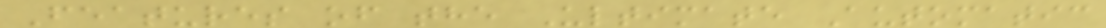Features of the Ultimate Automatic
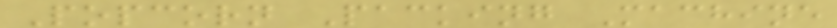Popcorn Packing Machine
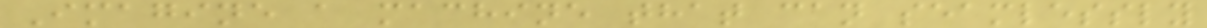Imagine a machine that can seamlessly
